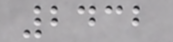2432
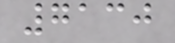7130
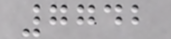7742
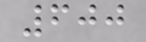600
